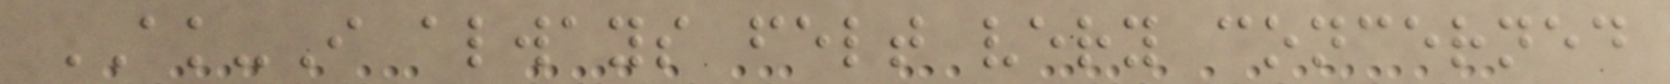AK-I always felt very concerned
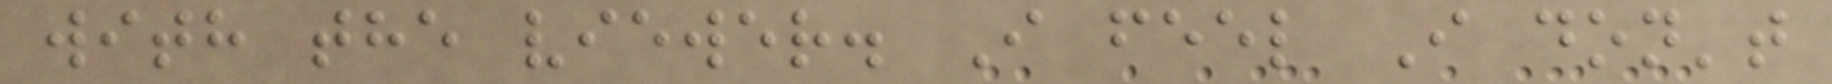with the viewer. I feel I don't
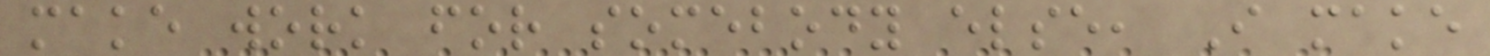make work for somebody else, I make
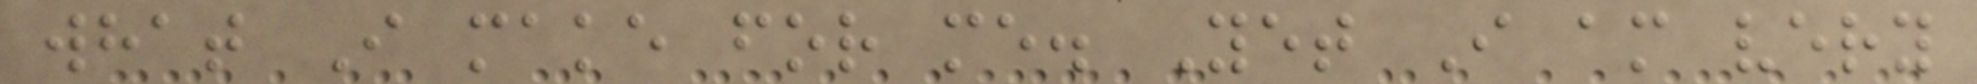what I make for me. Yet I am very
